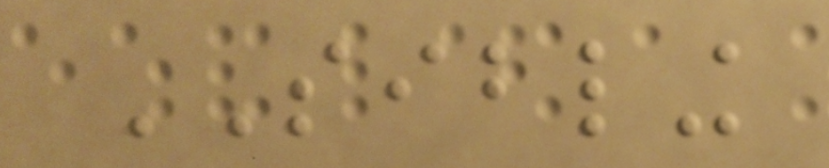SIBLING
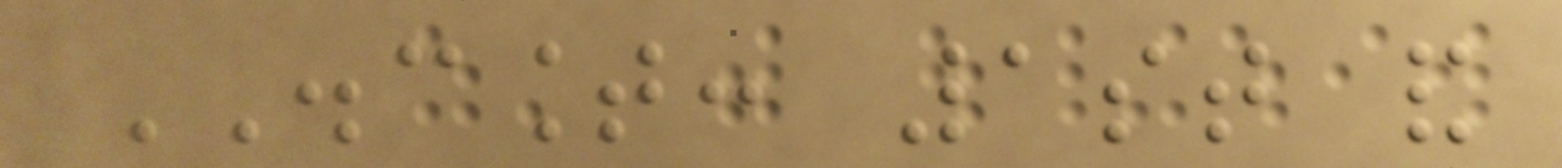DISCOUNT: 1st and
